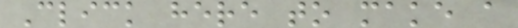Click here to make a
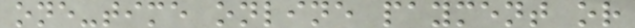one-time online payment or
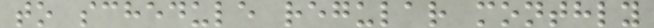to schedule regular monthly
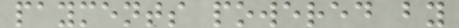payments powered by
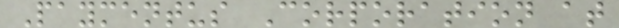Paymentus Corporation at
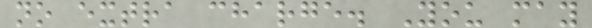no extra charge. You may
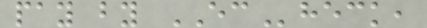pay by ECheck,
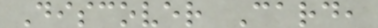Discover Card,
